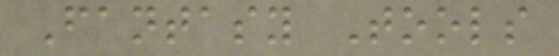Fantasy Tools
